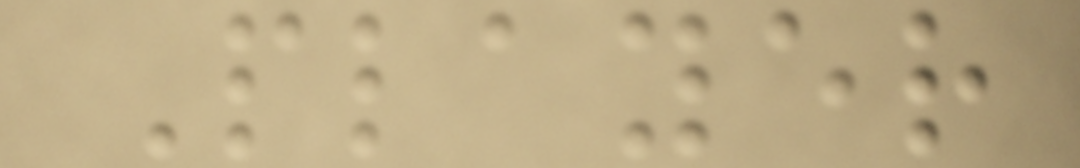Player
